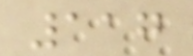117
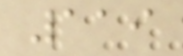119
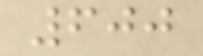600
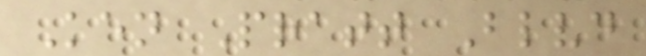Ken Pratt Blvd
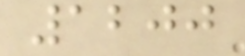1200
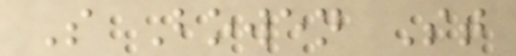S Bowen St
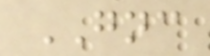GNC
